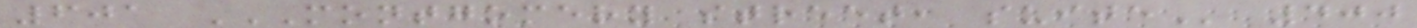601 MONTGOMERY STREET, SUITE 400
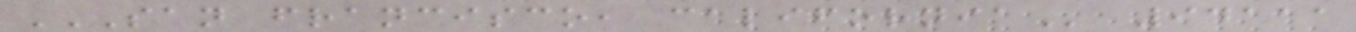SAN FRANCISCO, CALIFORNIA 94111
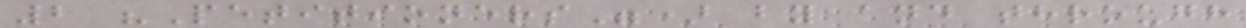2 "Petitioners") by and through
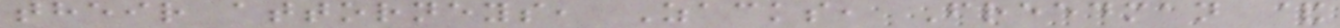their attorneys, Zacks, Freedman &
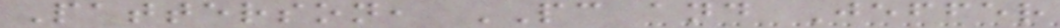Patterson, PC and Jeffer
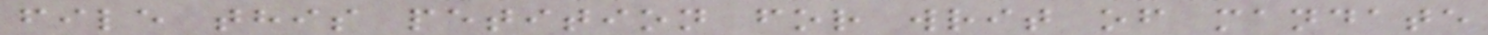file this petition for writ of mandate
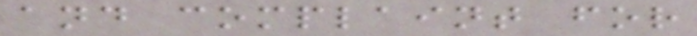and complaint for
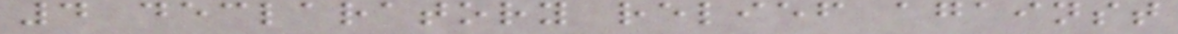4 declaratory relief against
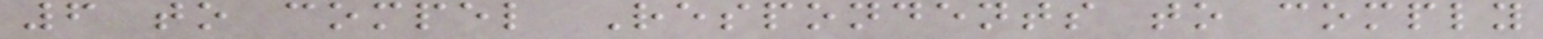6 to compel Respondents to comply
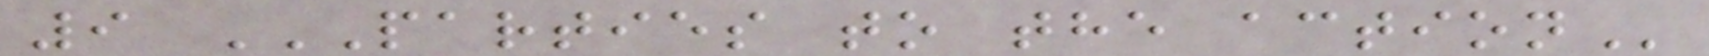9 PARTIES TO THE ACTION
